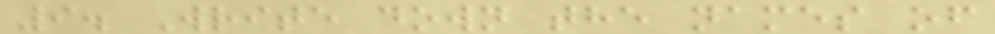9. Write down the names of
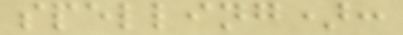spelling):
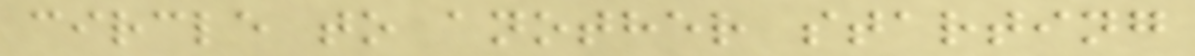circle to another starting
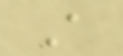A
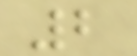2
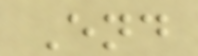End
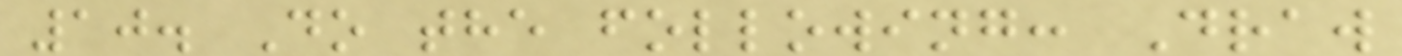10. Do the following: Draw
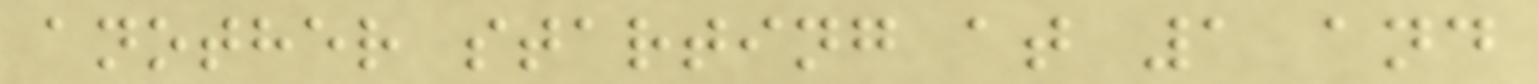another starting at 1 and
